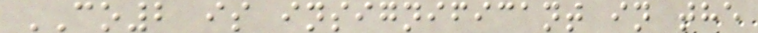CO2 is insignificant in the
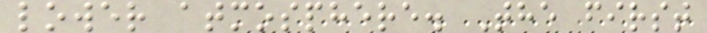lower atmosphere. The first
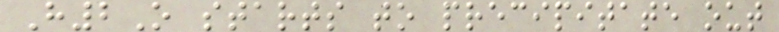H2O starts to precipitate out
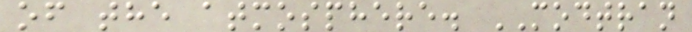of the atmosphere. MODTRAN
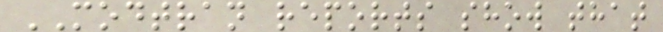MODTRAN reports show that
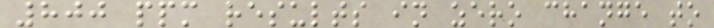800 ppm results in zero change to
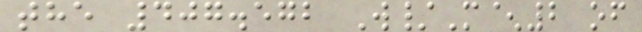the 407.572 W/M^2 of
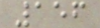156
